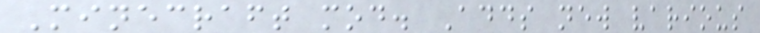Minecraft mod. Adds new various
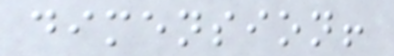dimension!
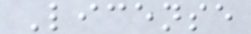License
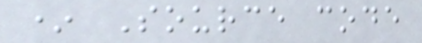* Source code
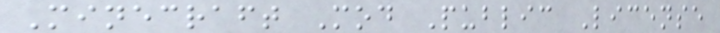Minecraft Mod Public License
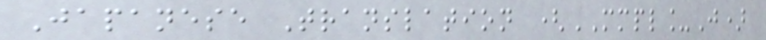Japanese Translation (MMPL_J)
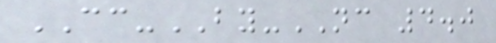CC-BY-NC 4.0
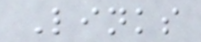Links
